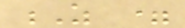Z =
